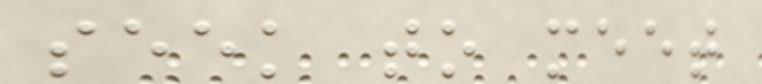seek to meet
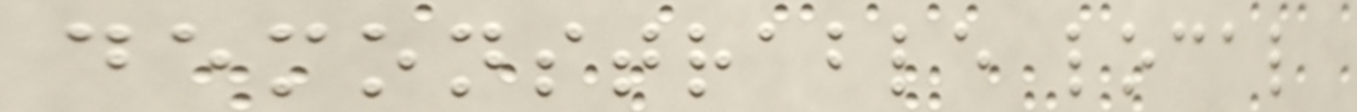demonstrable local
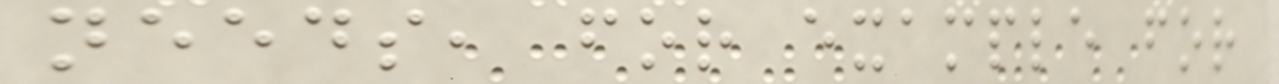needs, for example for
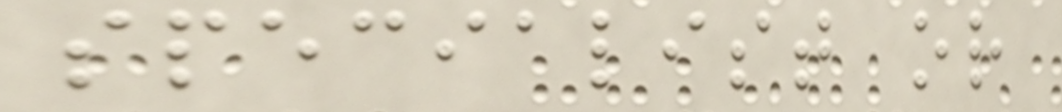specialist or
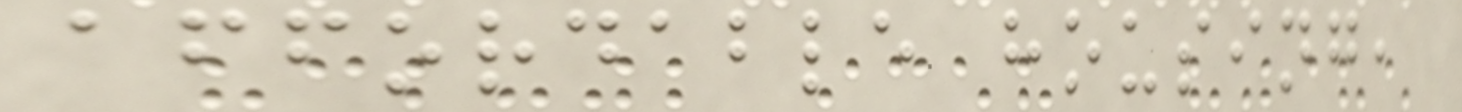affordable housing,
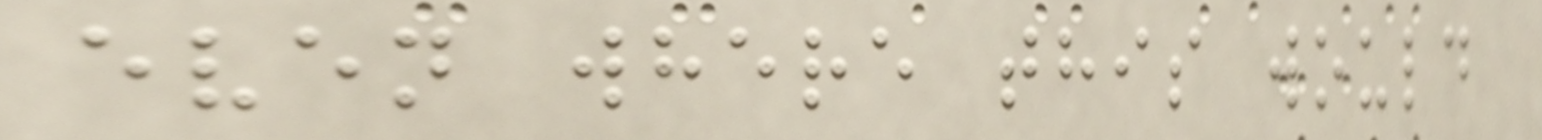even where this would
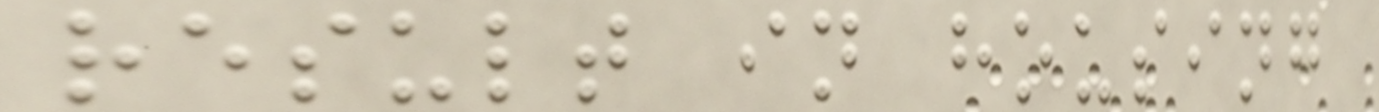result in housing
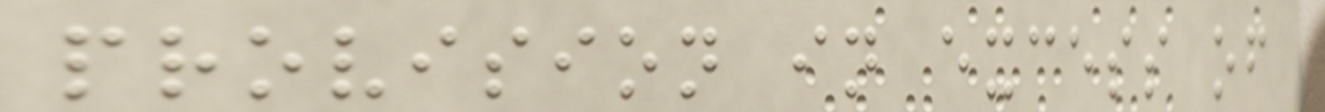provision in excess of
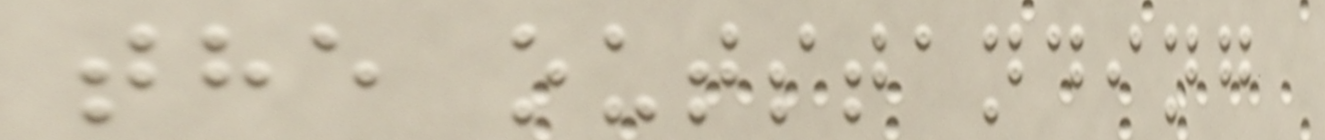the outstanding
